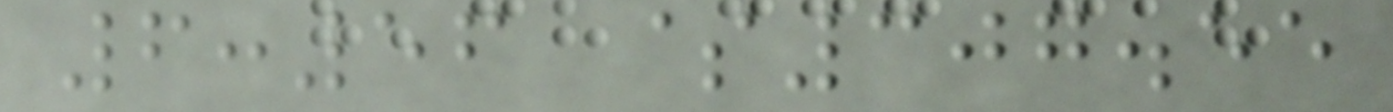6:56 $307.55
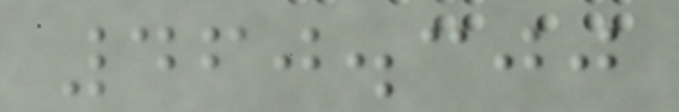460.300
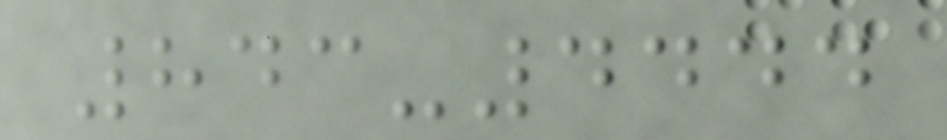843-4444
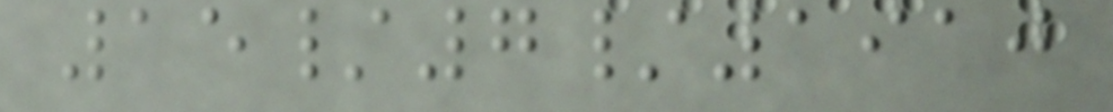15/7/1910
